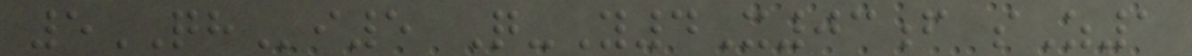5QHi5 Q-Y4X03f sZ1
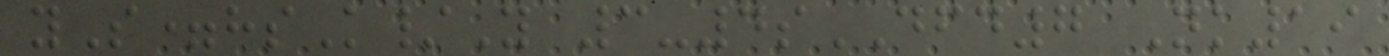yS=hsK/Y 3-4sDFD7 Nk19
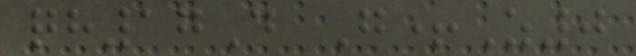qh17D G+Z0
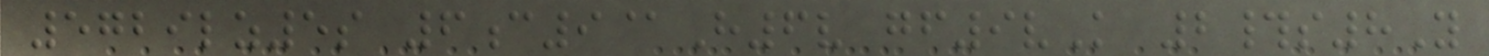5729lz5s 6c9@H6v gf9vK 2#s8Y
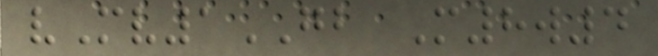vMv1GB M8w4
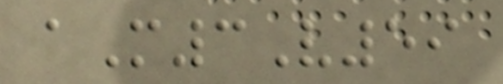aM3V59
